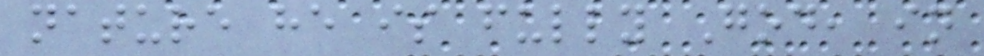nature he is fully God, in
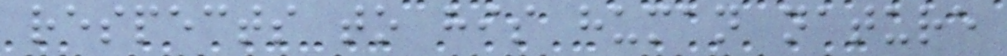respects to his human nature
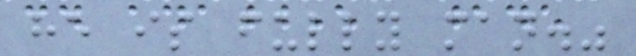he is fully man."
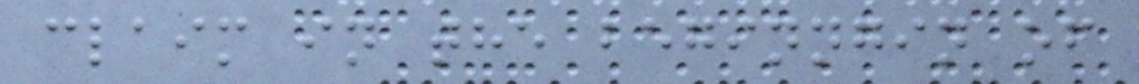claim in the beginngin of
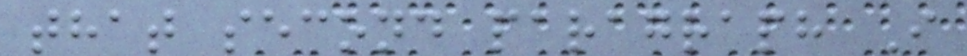that second paragraph I
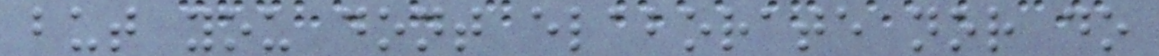but you dont elaborate nor do
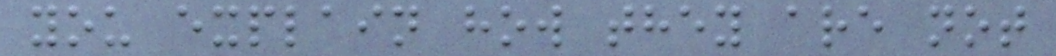you explain how they are not
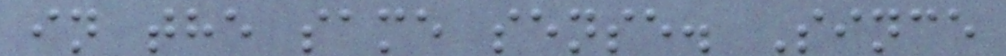in the same sense. Since
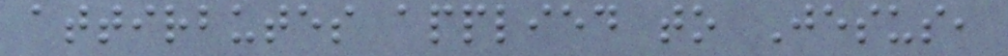attirbutes applied to Jesus,
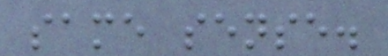same sense.
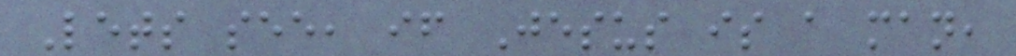Lets see, if Jesus is a man,
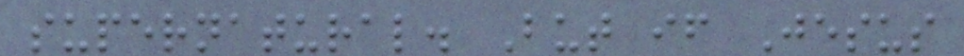supernatural. But if Jesus
